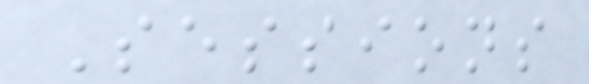Sessions
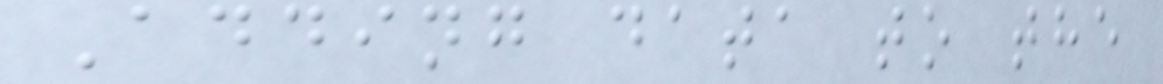Adding data to the
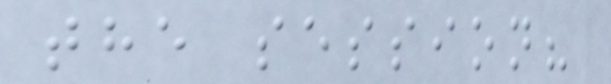the session?
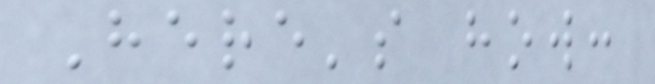Here's how:
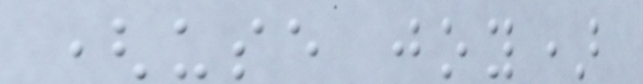(use joy)
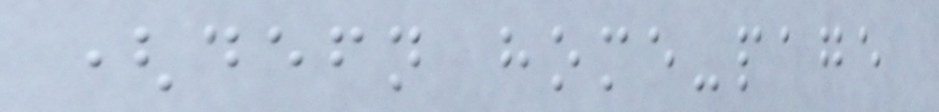(defn home-page
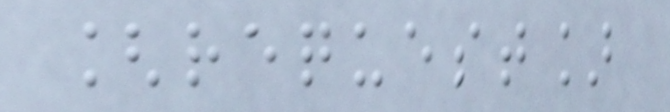[request]
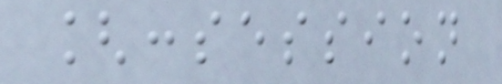[:session
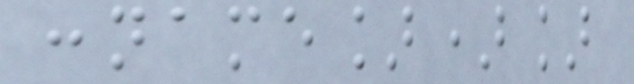:name])]
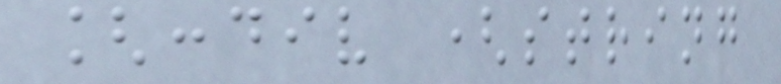[:div (string
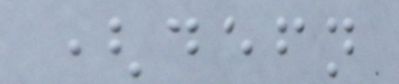(defn
